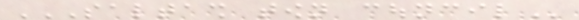SALTASH TOWN COUNCIL
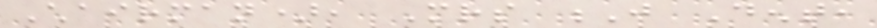Chairman), Mrs J Dent,
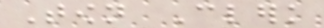Town Clerk
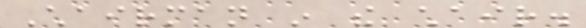Chairman in the chair.
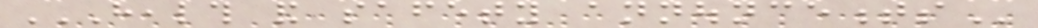HEALTH AND SAFETY ANNOUNCEMENTS
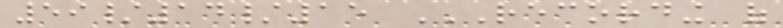59/14/15 RECORDING OF
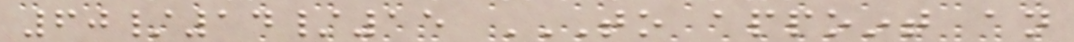60/14/15 TO APPOINT AN
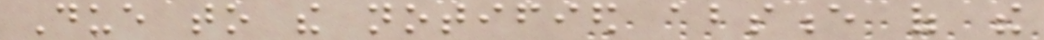Due to the notified absence of the
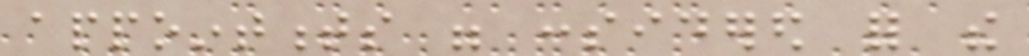appointments were considered for the
